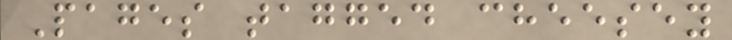Pages tagged cheesey
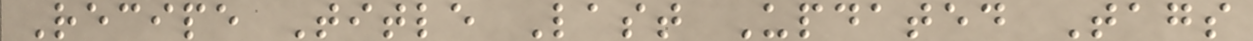Recipe Title Last Updated Tags
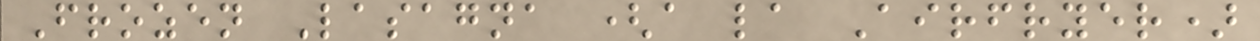Frozen Lasagna (a la Airfryer)
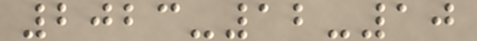2023-12-10
